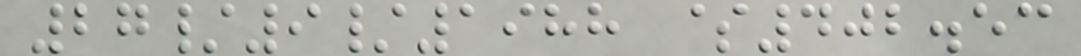27/9/1988 $402.53
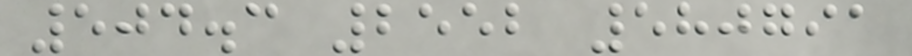504.3 2552 580791
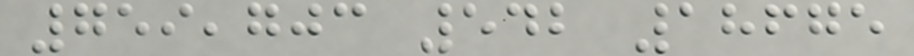759,703 542 18675
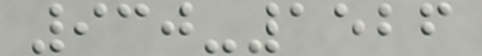930-1526
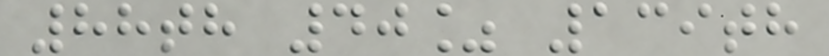88th 40% 139th
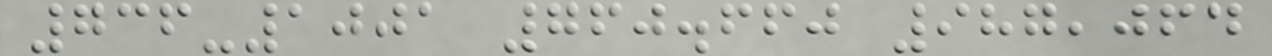736-1001 760.660 987,064
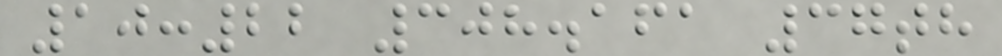10:22 308.161 37th
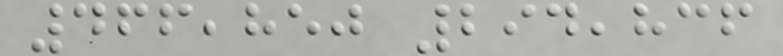466,850 294,836
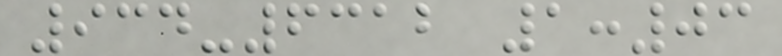934-6312 1:03
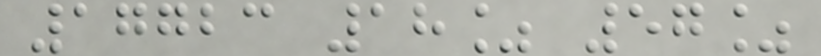17723 18% 57%
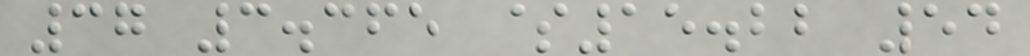37 3.365 $15.22 54
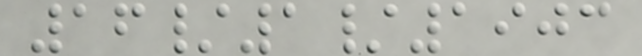16/1/1903
